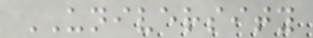UNIVERSITY
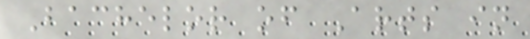Bachelor of Arts in
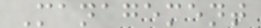Management
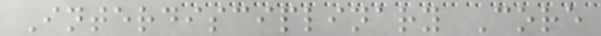Interdisciplinary Core
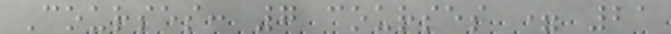Courses: 7 courses = 21
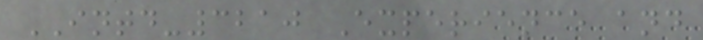INTD-3210 Experience and
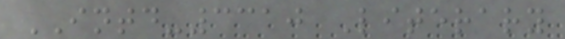INTD-3310 Literary
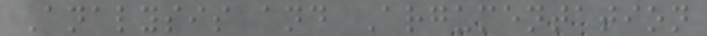Analysis and Argumentation
